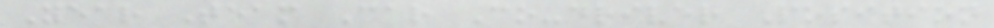Year Team Car Co-driver Position
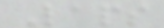Laps
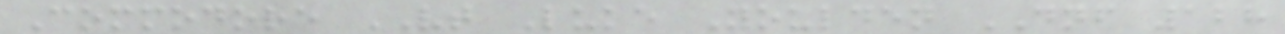Commodore VT Luke Youlden DNF 128
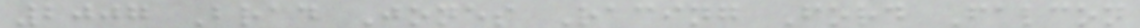2007 Brad Jones Racing Ford Falcon
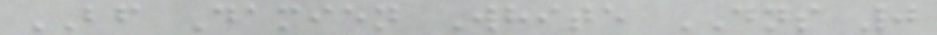BF Damien White DNS 0
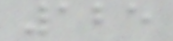125
